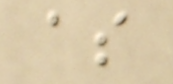as
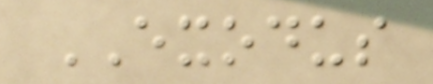EXODUS
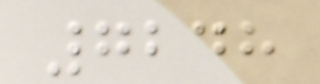7248
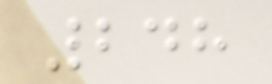248
